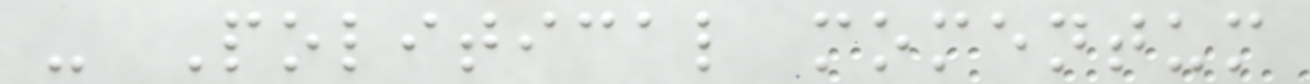- Political momentum
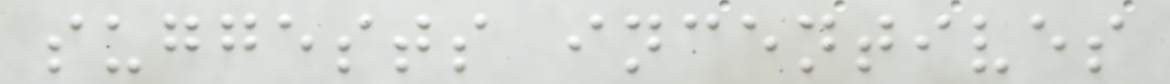suggests incentives
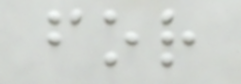for
